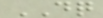DQ
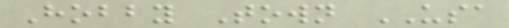Hobby Town USA
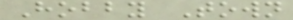Hobby Town
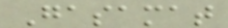Gasamat
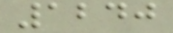1240
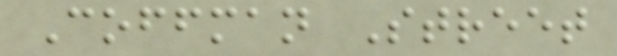Coffman Street
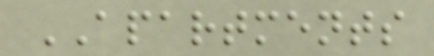APARTMENTS
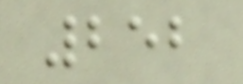252
